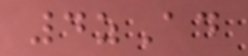4zAd
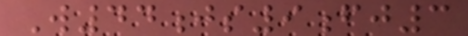W44js9fj3
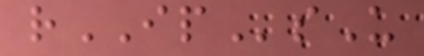rIPsU
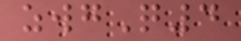zwgQ4
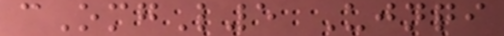cOmgL5 Ujnqi
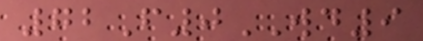72F0WD9
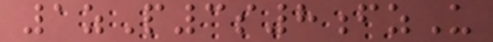1zP3s8fzU
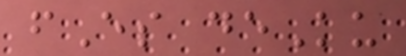fEs deKu
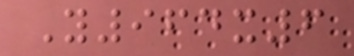Y964x6
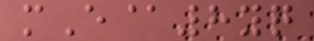mE@8yq
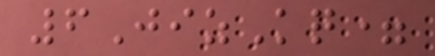6JizKq=
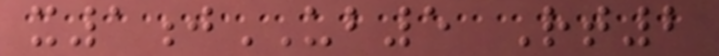x1jUB5 Rt2
